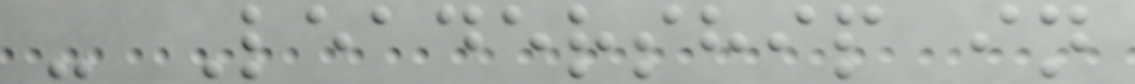- Leadership in
